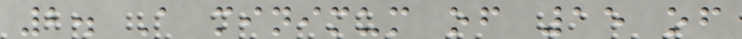2. A minimum of 15 of
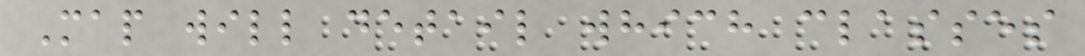Map will detail which classes
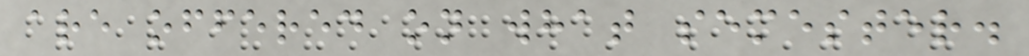are offered on what semester.
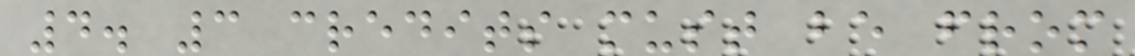4. 3 credits must be from
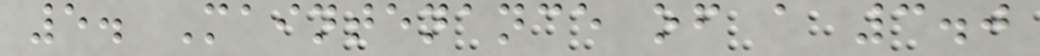5. Maintenance of a 3.0
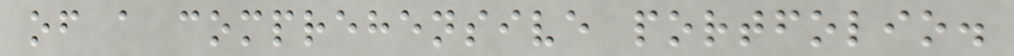of a comprehensive portfolio.
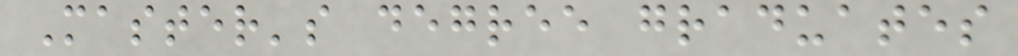Master's degree graduates
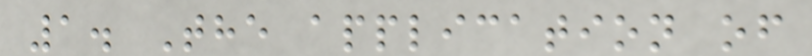1. The application of
